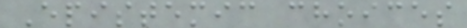Epistemic choices
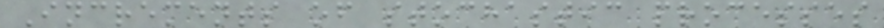Increments of stochastic processes
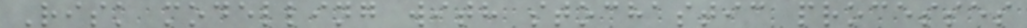Risk modelling with stochastic processes
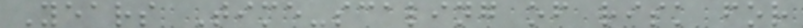Years Time-scaling of risk for
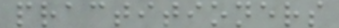practitioners
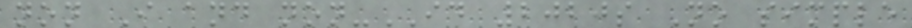non I and non-ID 2020s No simple
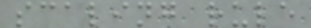scaling rule
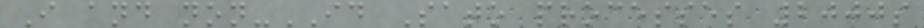I and non-ID Sato processes 2000s
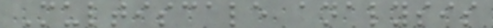Multiscale analysis
